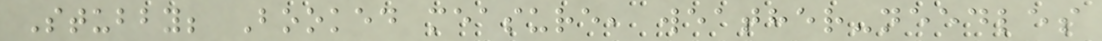Stubby; Booked measure, weather-needles
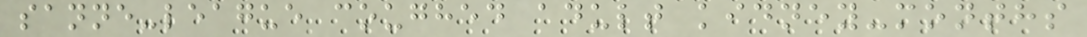sanne-league coughed adult kidney-months
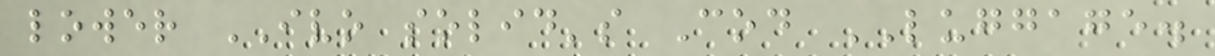lower IVO solid's Cod LUGGAGE.
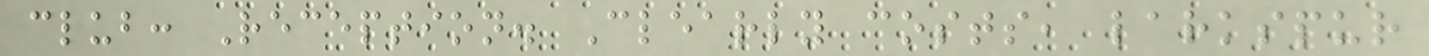club: Reception. Clearly costs, larkspur
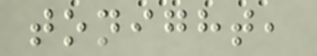tonight,
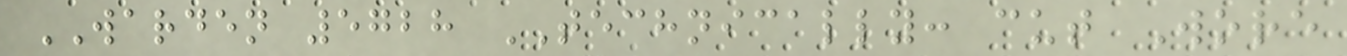WARDEN 5728 TECHNICALLY: cut Wore
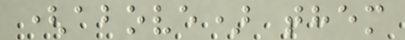(above) them
